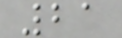21
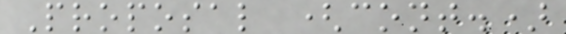Proposal (cont.)
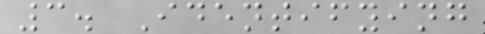3. Identifying
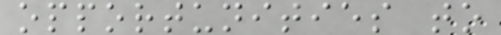opportunities to
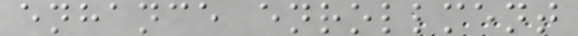enhance enrollment
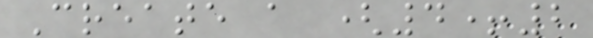Create a (4+2
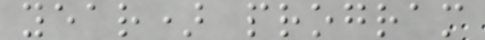year) program
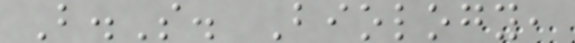B.S. Biology,
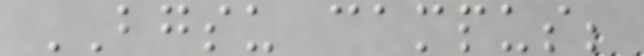BGSU campus;
